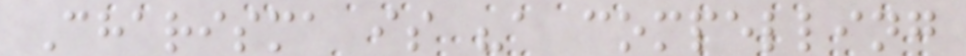Charisma is "a compelling
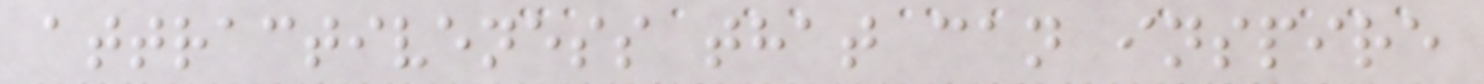attractiveness that can inspire
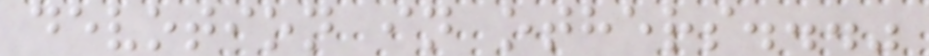devotion in others..."
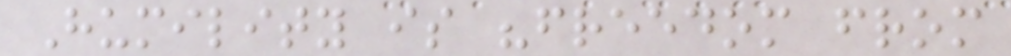Humility is "freedom from
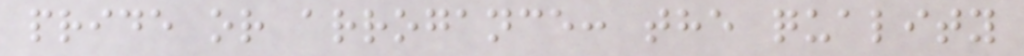pride or arrogance: the quality
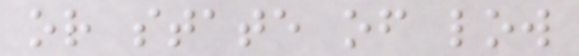or state of low
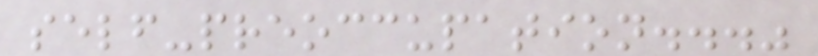self-preoccupation..."
